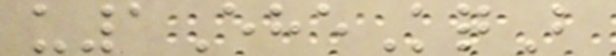u1EheKqB
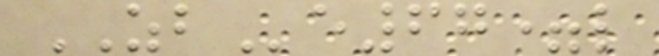ZBe67=l
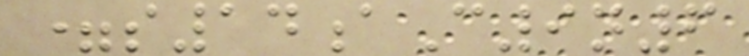=s14aC9n6
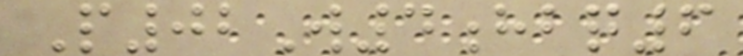P02W4hbq6
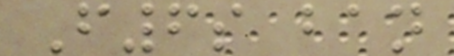F6s ban
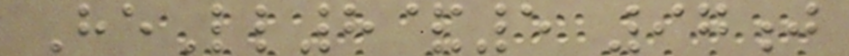HeLl8&5 97j
